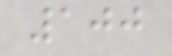100
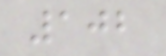102
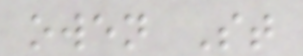owen St
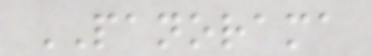PANORAMA
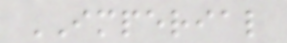IMPERIAL
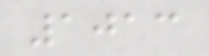1013
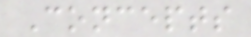Concepts
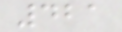421
